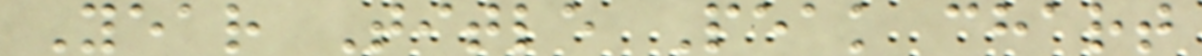Year Title Peak chart
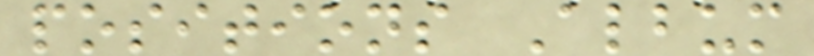positions Album
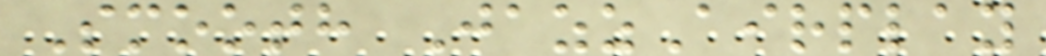Smooth JazzAirplay
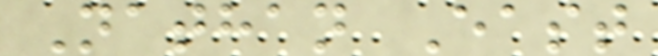Nathan East
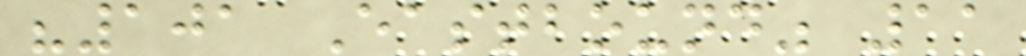"101 Eastbound" 11
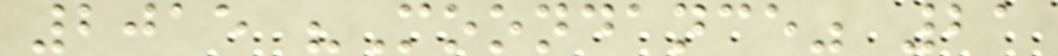2015 "Moondance" 21
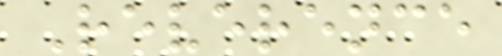Reverence
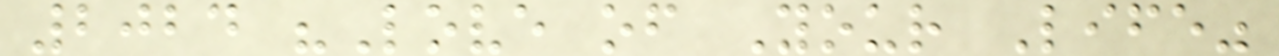2024 "Love of Your Life"
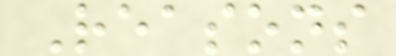Reasons
